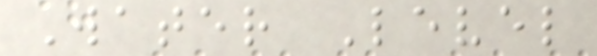Water Level
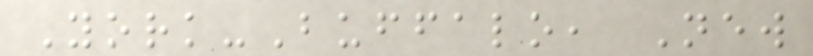York-Buffalo, New
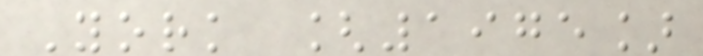York [1975]
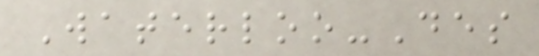Waterloo-Des
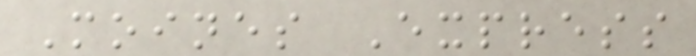Moines Express
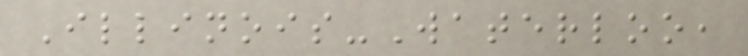Illinois-Waterloo,
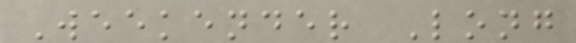Weekender Long
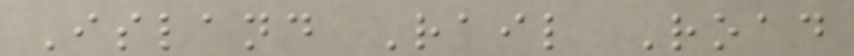Island Rail Road
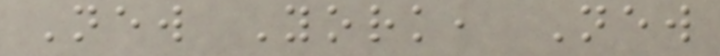New York, New
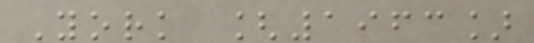York [1963]
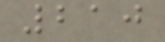210
